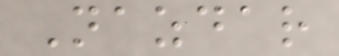Nazdar
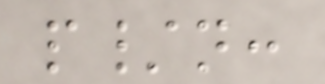p/n:
